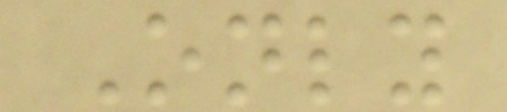Only
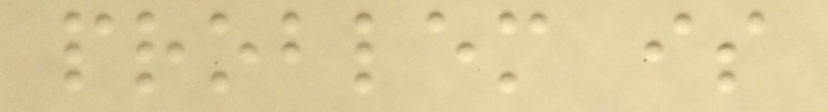problem is
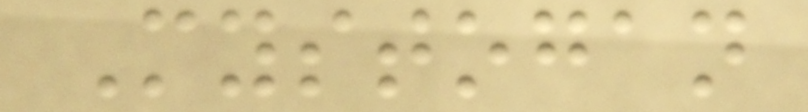Mystogan
